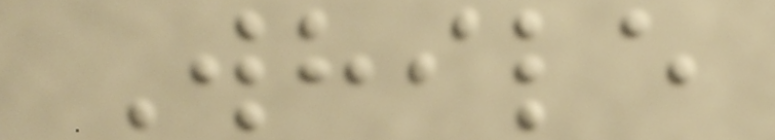While
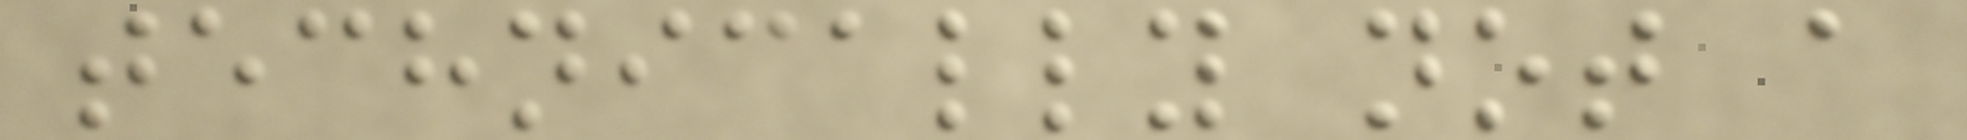technically not a
